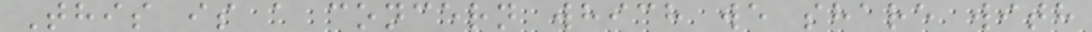This is a concern which we share with
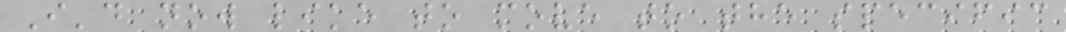I'd now like to move to the specific
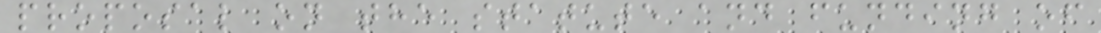proposal on the statute and funding of
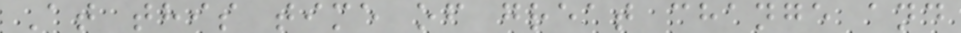At this time of great change and
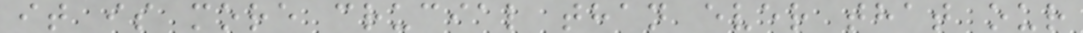it is more crucial than ever that our
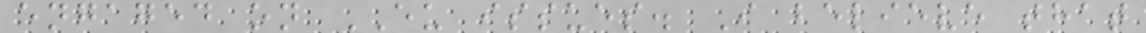engaged on EU issues. I believe that
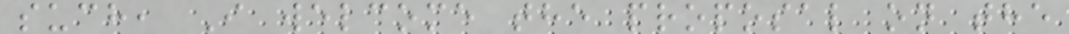such, I welcome the proposal on the
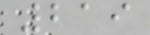219
